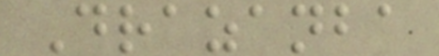Drazanba
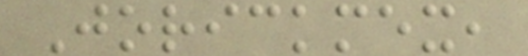Jorickmex,
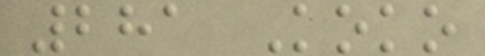281 Koko
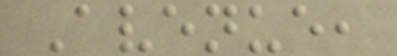Avenue,
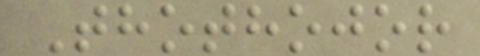Thothojor
